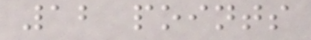12 points
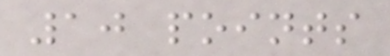10 points
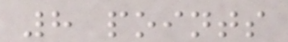8 points
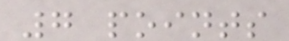7 points
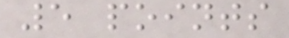5 points
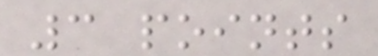3 points
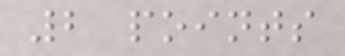2 points
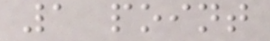1 point
